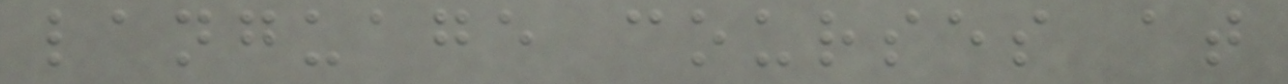language courses at
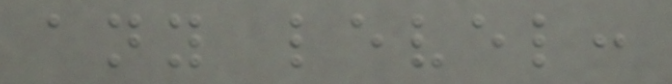any level:
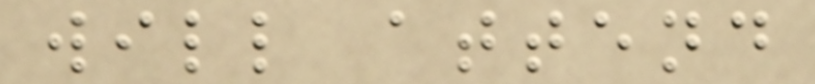will attend
